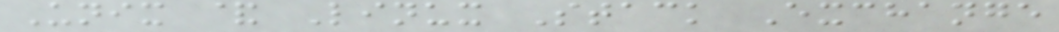Unix & Linux Stack Exchange
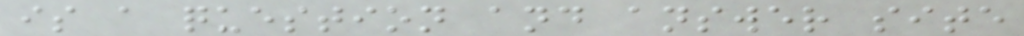is a question and answer site
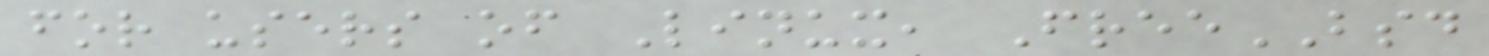for users of Linux, FreeBSD
